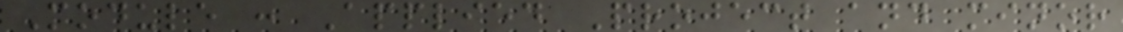Module : Applied Project and minor
